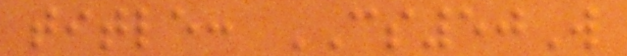title: CS50W
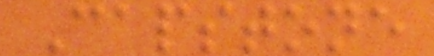Capstone
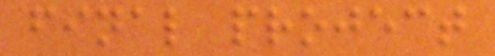final project
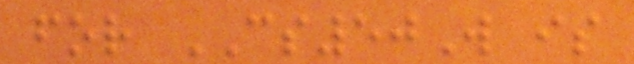for CS50W is
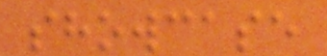showcase
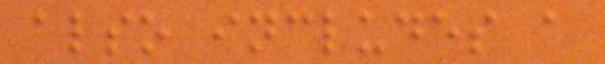also includes a
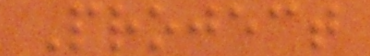Project
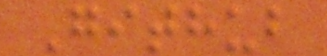Github
